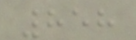858
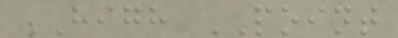HIGH POINT
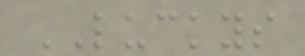LUCKYS
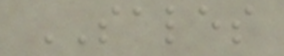SALES
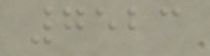7523
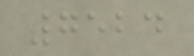7524
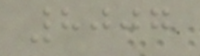8007
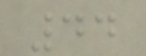44
